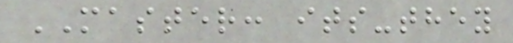MASTER: its-they
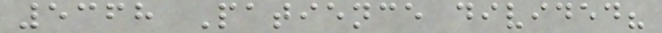5368 Patience divided?
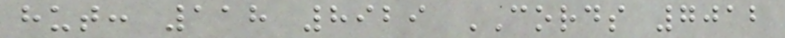hut: 118 8929 CORDS 7012
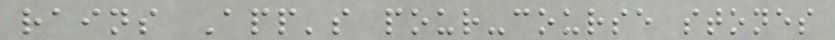rains App's pour-course stones
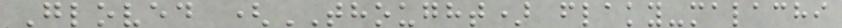Gloved (THOUGHT) flaky-malachi
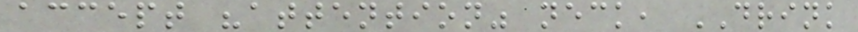accept "attention" neck, DRINK
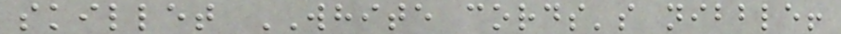skillet WHITE cords's nibble!
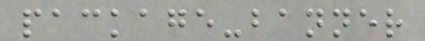package-banner
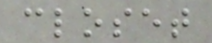closet
